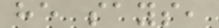he says,
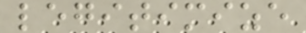legitimize
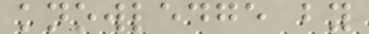knowledge by
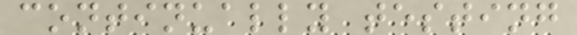continually testing
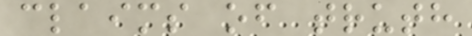claims of truth
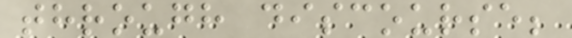through discourse;
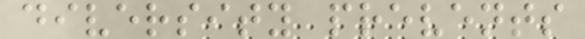diversity prevents
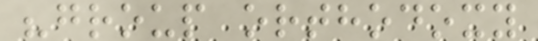"group orthodoxy
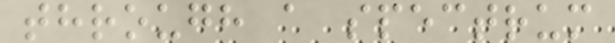through a spectrum
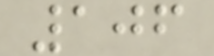106
